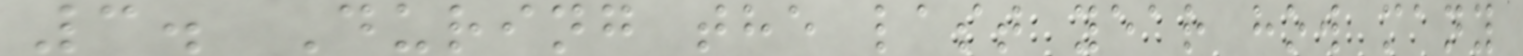3. During the last year how many
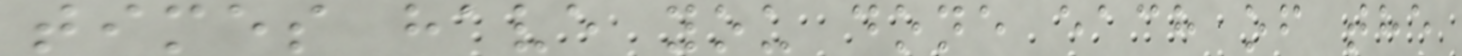times have you done each of the
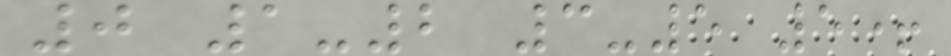0 1-2 3-5 5+
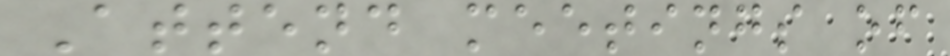Attend meetings of
